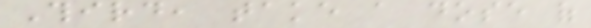Third, take a dose of
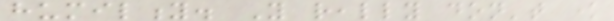humility. You really don't know
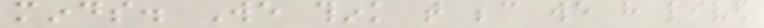minds. We think that because we have lived
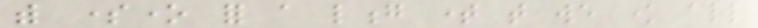with someone for a long time that we know all
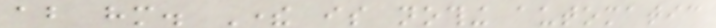about him. There is nothing automatic
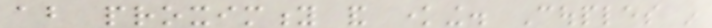about proximity and knowing. Couples in
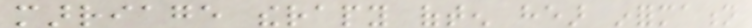marriage therapy often hear information
